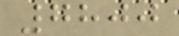7800
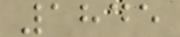1845
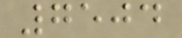7504
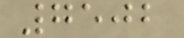7502
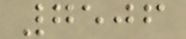7506
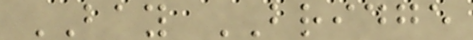BAY BRIDGE
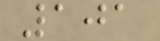101
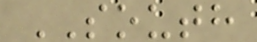SOUTH
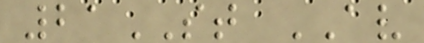21ST AV
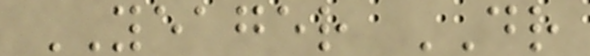YEAGER DR
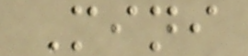Mini
